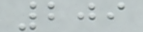209
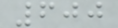600
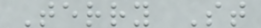Terry St
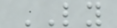LY
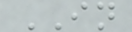IN
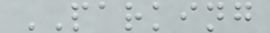PARKING
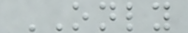ONLY
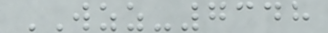WZZ-7348
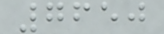7650
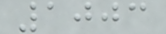1003
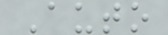Auto
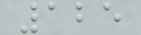125
